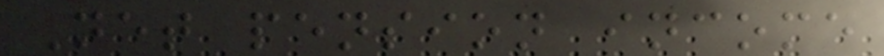Net pension income
